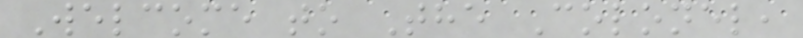Welcome to The Colonel,
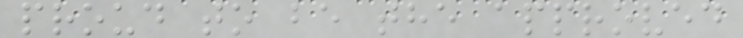proud to be the approved
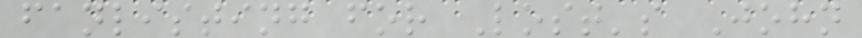fanlisting for Lost's John
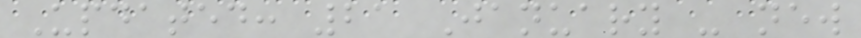Updated: 21 January - new
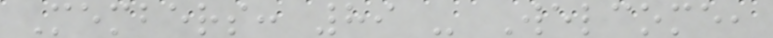Members: 89 - Welcome,
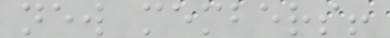new members!
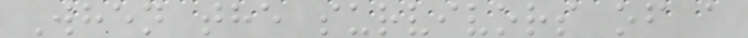When the survivors of a
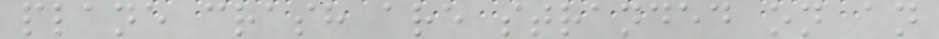plane crash are stranded on an
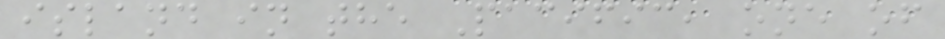island in the Pacific, one of
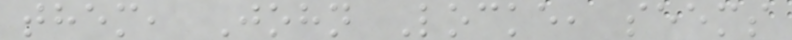them, John Locke, seems
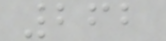262
